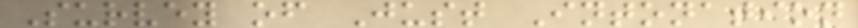Survey of Just Intonation
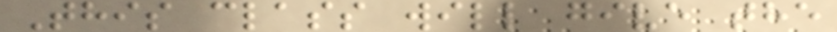This class will give the
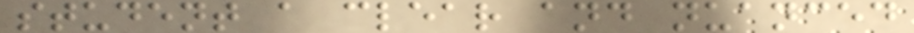student a clear and nuanced
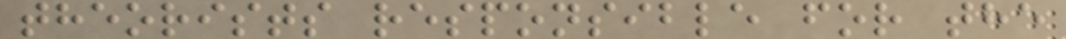theorists responsible for the
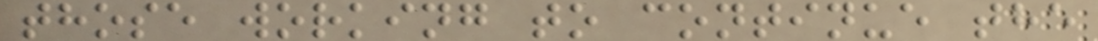those working to continue the
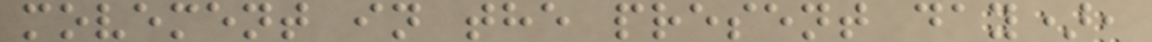movement in the present day),
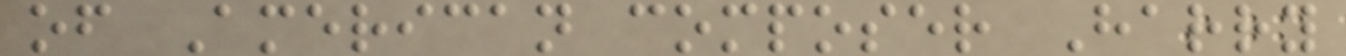of American composer Harry
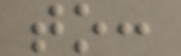to:
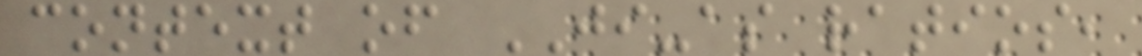context of JI-as ratios,
